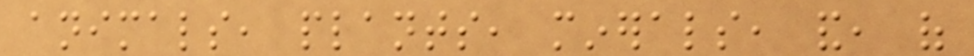animals, plants, minerals, and, of
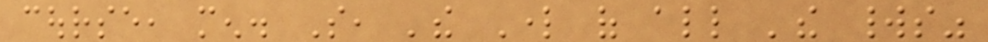course, men. So, 'the Lord of all 'the worlds"
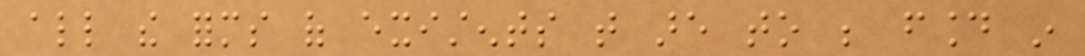all the forms of existents that are to be found in
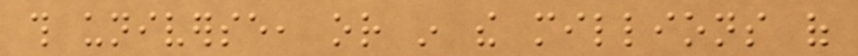this universe, or in the millions of
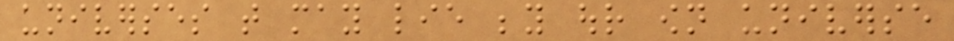universes that may lie beyond our own universe
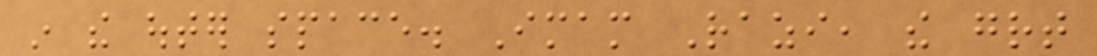in the outer space. Imam Razi, the great
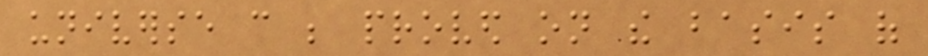universe can be proved on the basis of
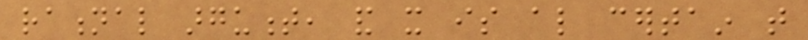rational argument, and it is also certain that
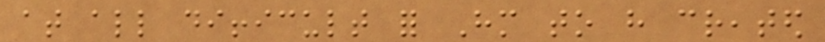at all difficult for Him to have created
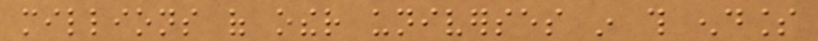millions of other universes in this endless
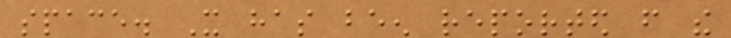space. It has been reported from the
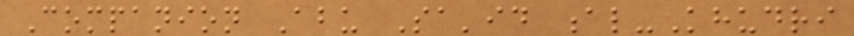Companion Abu Sa'id al-Khudri
